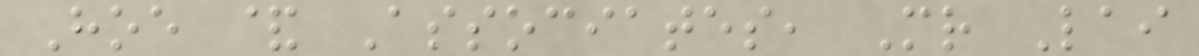Hoe & Associates, Mr Lai
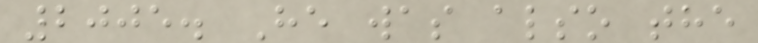2005. He was also the
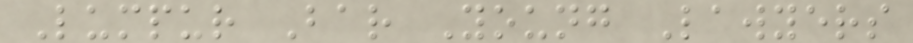Lumpur Bar Young Lawyers
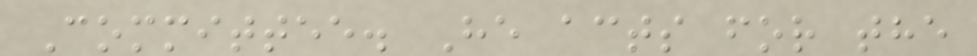Committee. He acts for the
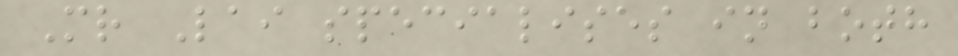Mr Lai specialises in both
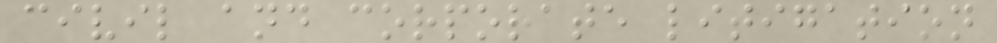civil and corporate litigation
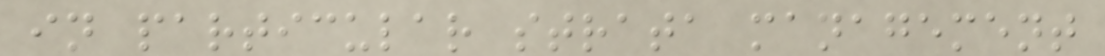in particular strata management
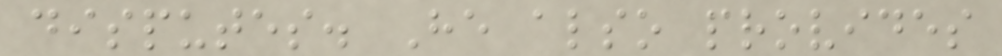disputes. He also provides
